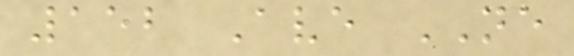152 Ave NE
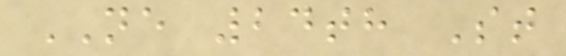NE 24th St
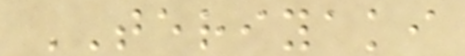TERIYAKI
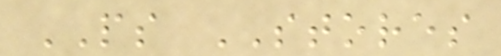PS STORES
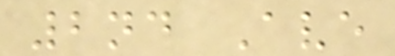2nd Ave
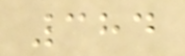384
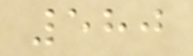580
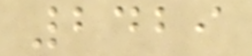2429
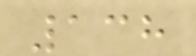138
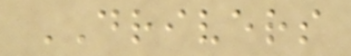DRIVERS
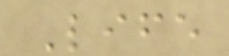Life
